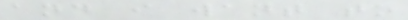and i want to
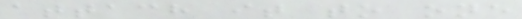attach it to one
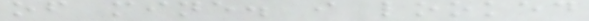of mine. i looked
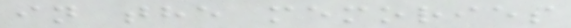in the memories
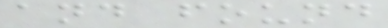and found
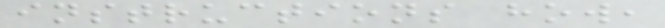instructions how,
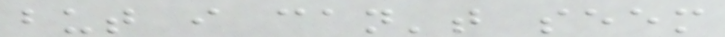but i can't seem
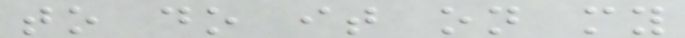to do it on my
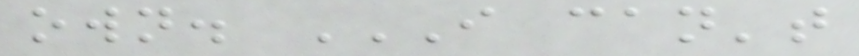own. I CAN'T
